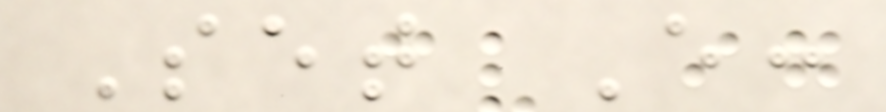Set E:
